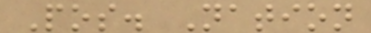Pos. Nation
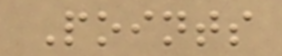Points
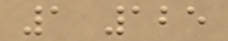1 125
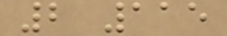2 115
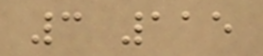3 115
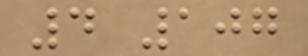4 107
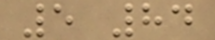5 84
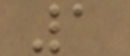1
